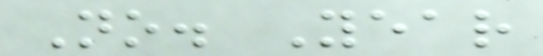No. Year
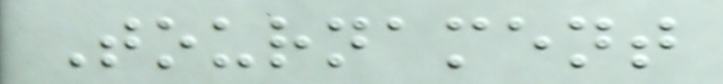Tournament
